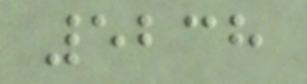5238
